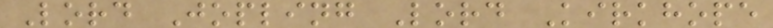Lord Jopling Lord Kirkhope
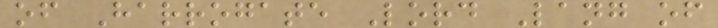of Harrogate Lord Lang of
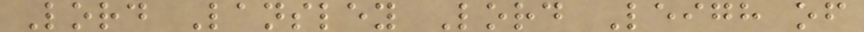Lord Lansley Lord Leigh of
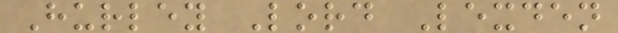Hurley Lord Lexden
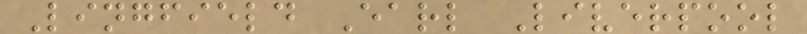Lingfield Earl Liverpool
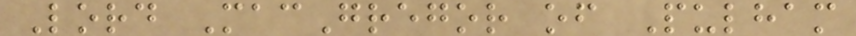Lord MacGregor of Pulham
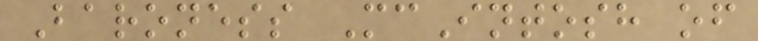Baroness McIntosh of
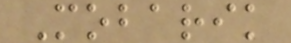Mobarik
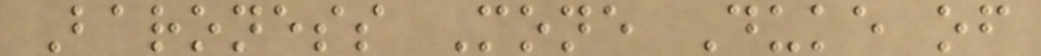Baroness Mone Duke of
